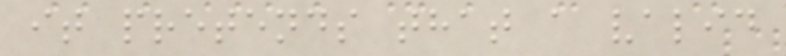it pretends that a valid
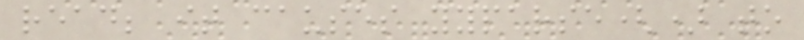read; it causes yyparse() to
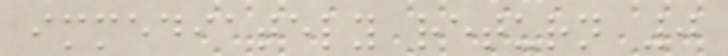immediately return 0
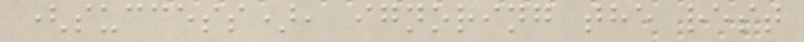(success), ignoring the rest
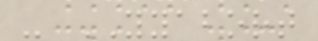- YYABORT
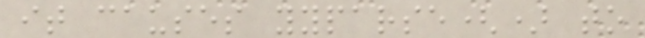it causes yyparse() to
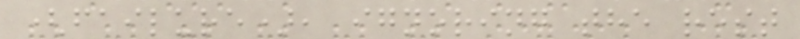(failure), ignoring the rest
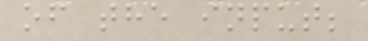of the input;
